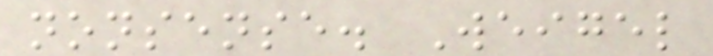nonsense. Weigel
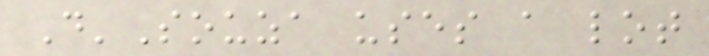D'Souza uses a lot
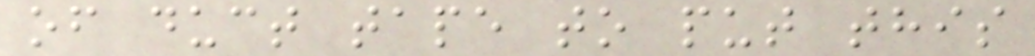of duct tape to put this
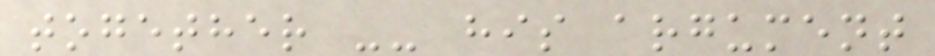together -- his argument
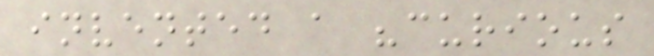invented a "curious
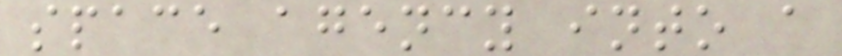space agency into a
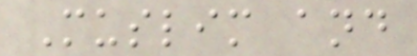Muslim and
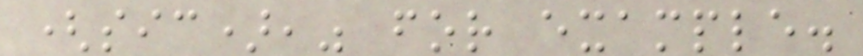(sic)," for example.
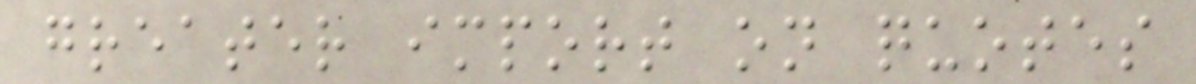greater import on quotes
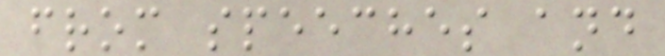from speeches and
